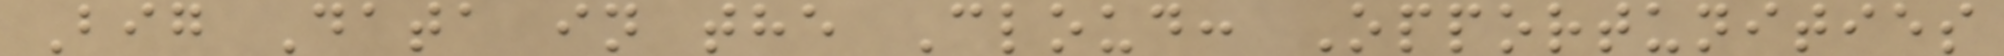Big Data in the Cloud: Opportunities
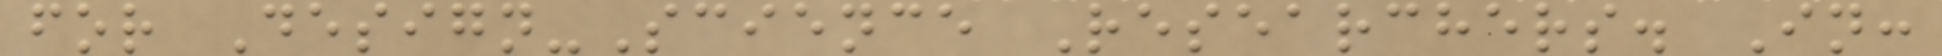for Design-Science Researchers. In:
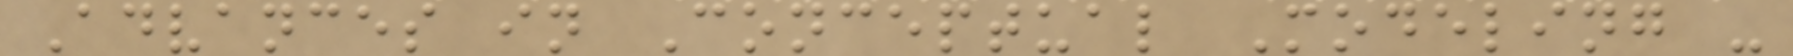Advances in Conceptual Modeling -
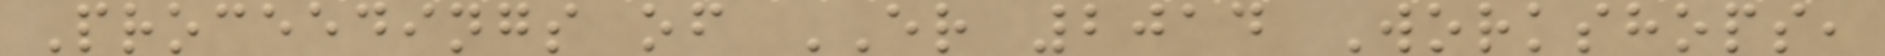Proceedings of ER 2014 Workshops,
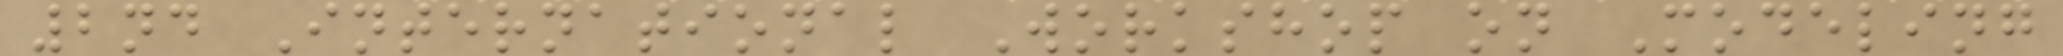2nd International Workshop on Modeling
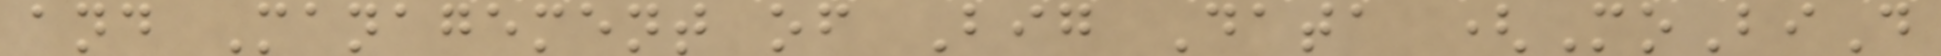and Management of Big Data (MoBiD
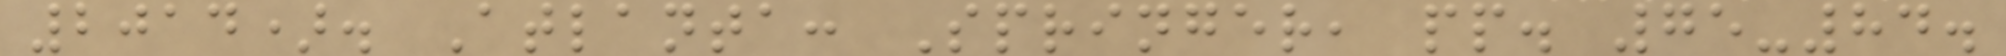2014). Atlanta: Springer, pp. 75-84.
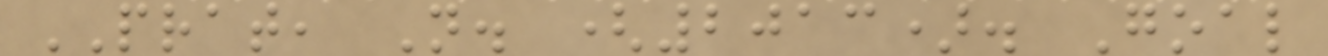PRAT, N. (2013). Goal
